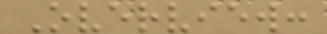Overview:
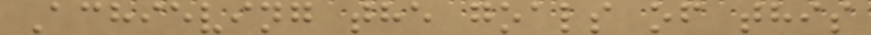Achieving the goals of this
